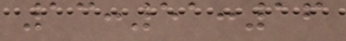13:51:16
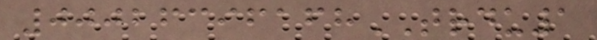00026396168TRDU1
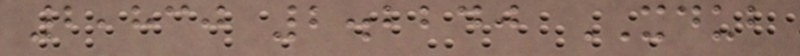2,830 2.2240 XDUB
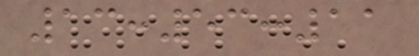13:53:11
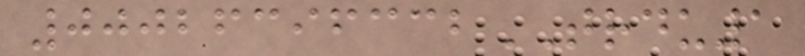00026396332TRDU1
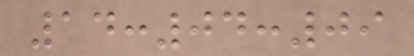14:04:09
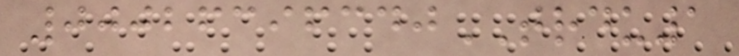00026396340TRDU1
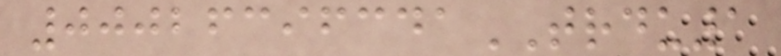00026396341TRDU1
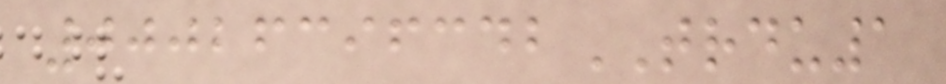00026396342TRDU1
